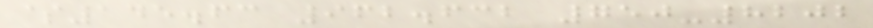$145.63 962.632 750-8202
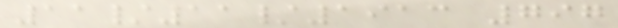11/11/1913 797
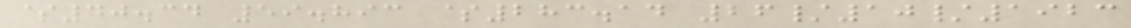$40.34 59.893 $283.14 26/10/1923
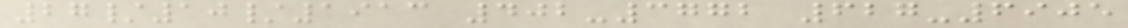27/10/1913 402-3772 627-6905
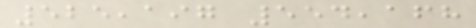525,197 554,168
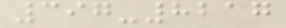397-8217
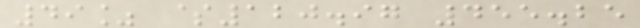49% $120.97 455.25
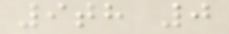9th 0
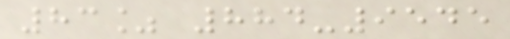83% 884-9545
